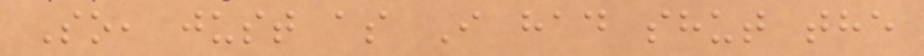So, just as I had shut the
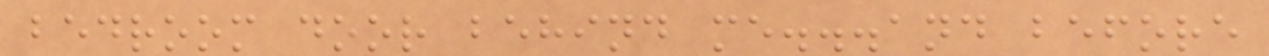bedroom door behind me...and before
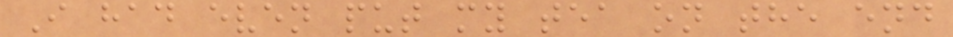I had even put my tea on the end
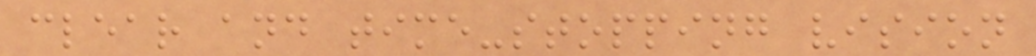clear and time-stopping vision
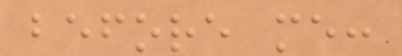before me:
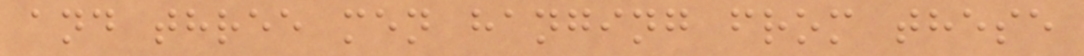and three men hanging from these
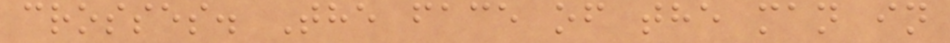crosses. The face of the man in
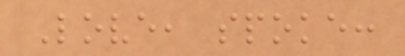Love, spoke:
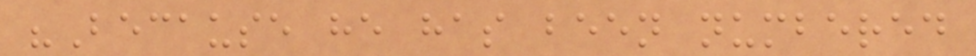"Because he has been numbered
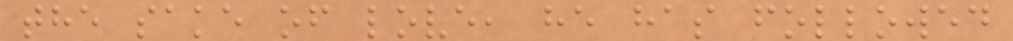the sake of love, he has followed
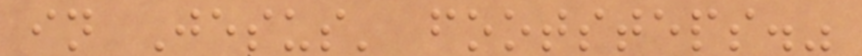in Jesus' footsteps."
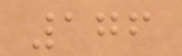176
